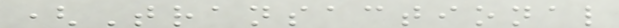(Transactional
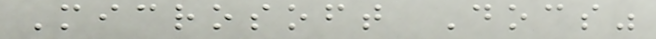Microsoft Docs"
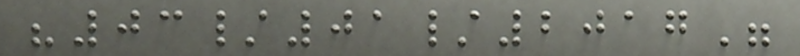"03/01/2017"
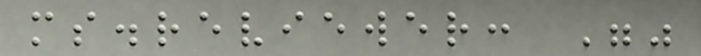ms.reviewer: ""
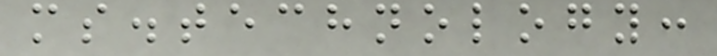ms.technology:
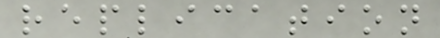replication
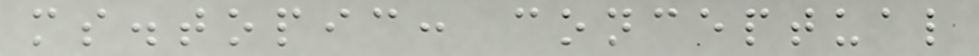ms.topic: conceptual
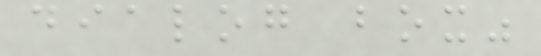dialog box"
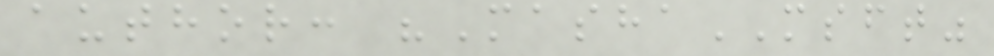author: "MashaMSFT"
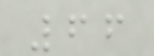66
